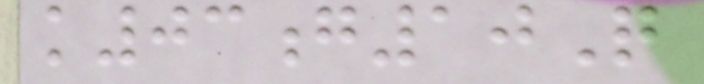k03g10Q
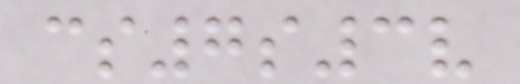cs7s3v
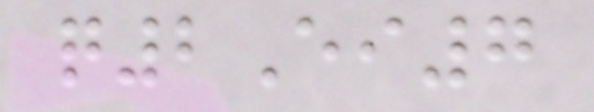q2Ei7
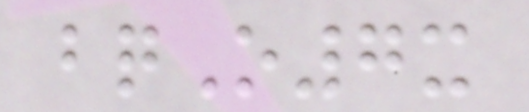bqO7x
